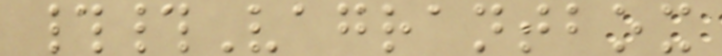##Vagrantbox
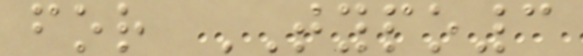for TYPO3
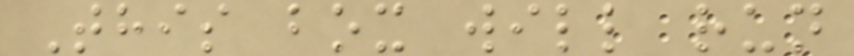This box will run
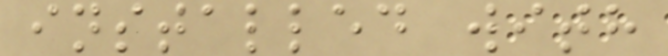installed with
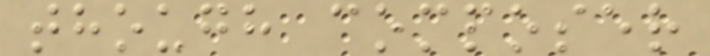though composer
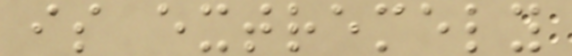is extremely
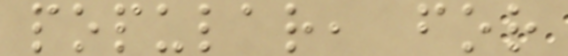popular, for
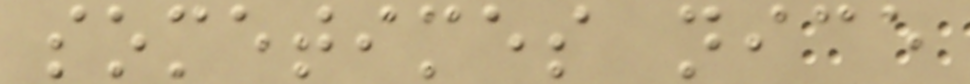sometimes nice
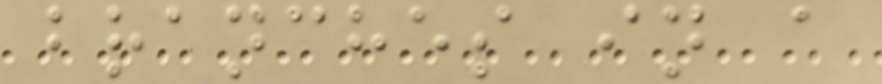branches in a
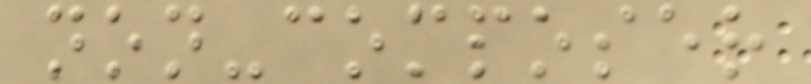non-composer
